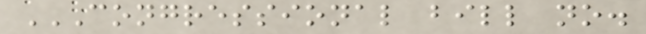CONGRESSIONAL BILL NO.
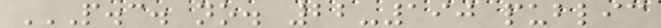P.C. NO. 22-190 PUBLIC
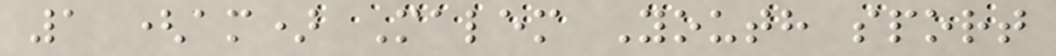1 (am) Malem Youth sport
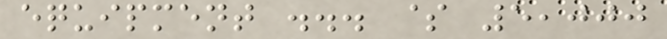equipment ... $ 5,000
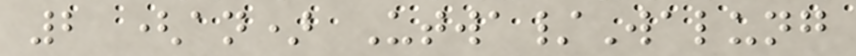2 (an) Utwa/Walung
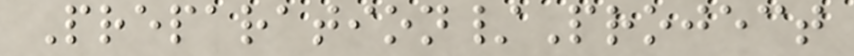Preparation/Project
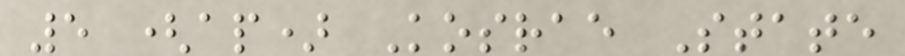5 (ap) Kosrae State
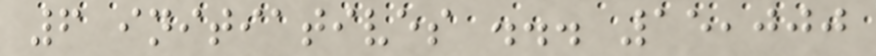6 initiatives ... 15,000
